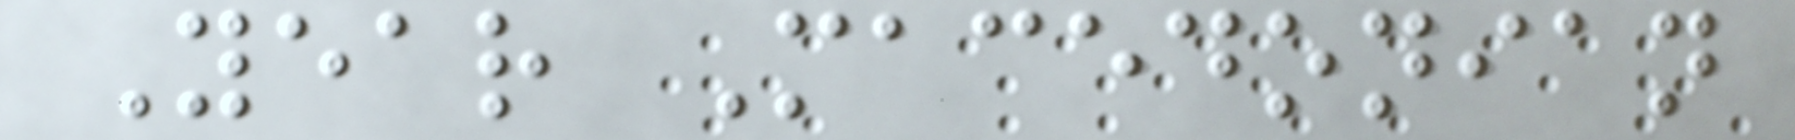Year Macedonian
